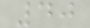40
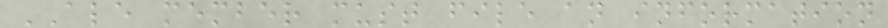ALE member must file an information
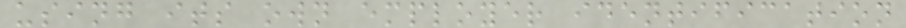using its own employer identification
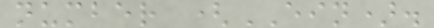number (EIN).
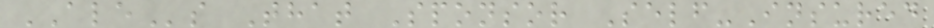ALEs That Sponsor Self-Insured
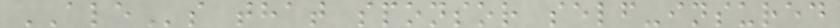ALEs that sponsor self-insured
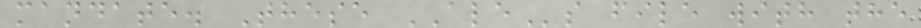mandate. These ALEs file with the
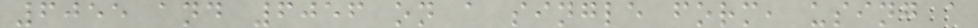6055 and 6056 on a single form, using a
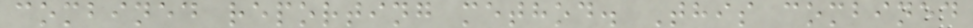combined reporting method. This combined
